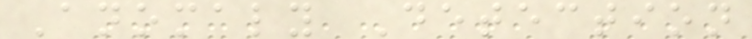Anomaly Detection
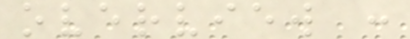overview :
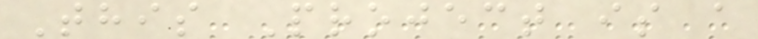This Project is a
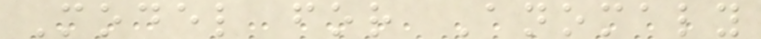Model for Anomaly
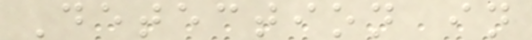Detection in
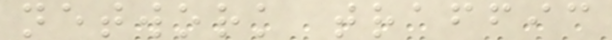network traffic
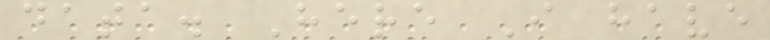data. Here I have
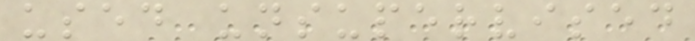used unsupervised
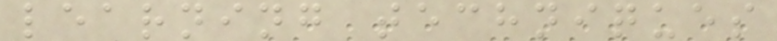learning techniques
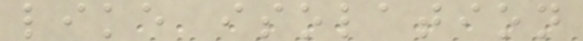like isolation
